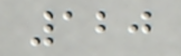120
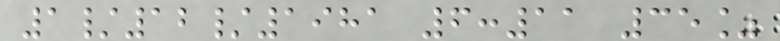1/12/1981 6:11 35%
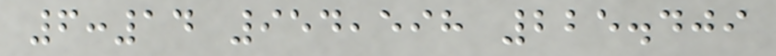6:14 954,598 225.409
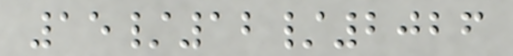15/12/2026
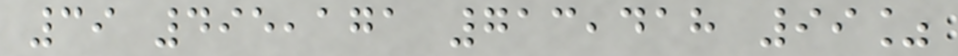39 495,171 713,418 99%
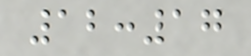12:17
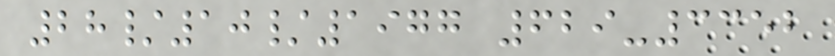28/10/1977 629-3352
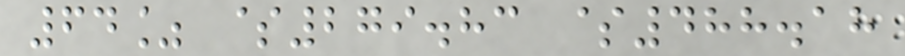64% $279.83 $488.18
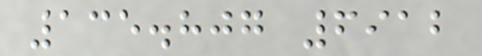135.807 6912
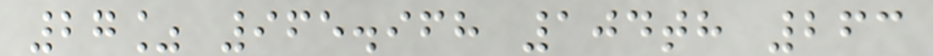27% 965.968 104th 263
